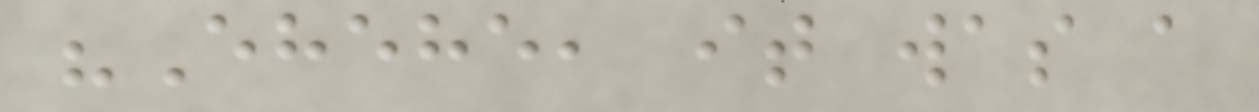"Ehehe, it was a
